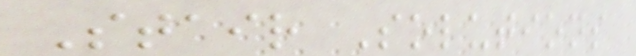Stair Solutions
